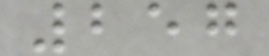257
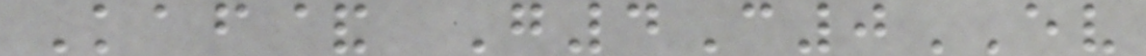Kaf& G4C0EV
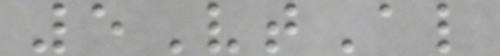5VtAl
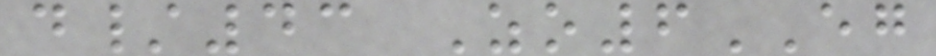d/43 Zo6EG
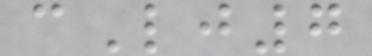cLj7
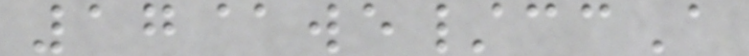17@we/ccA
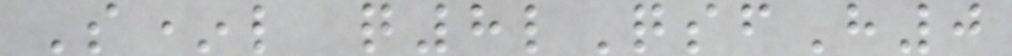S*l q8lQsfH0
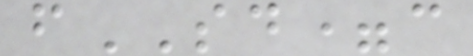fSD=c
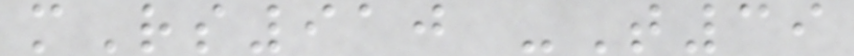mRs910 -T39
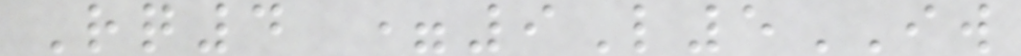Rq4 =9L5IW
